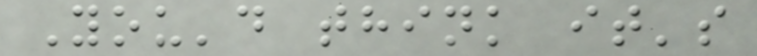You'd think it's
